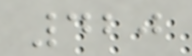420
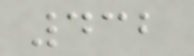432
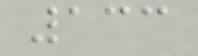133
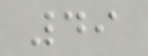49
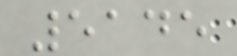5145
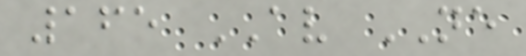165 AV NE
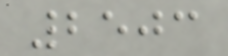2503
